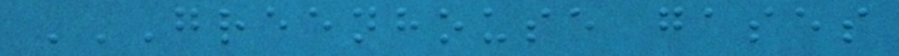GREENHOUSE GASES
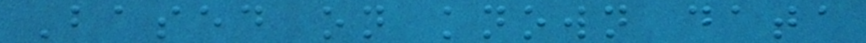Based on known data
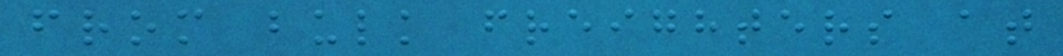from bulk freighters at
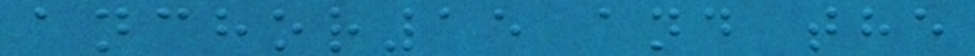anchor15 and the
